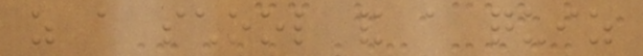as a school and a quiz
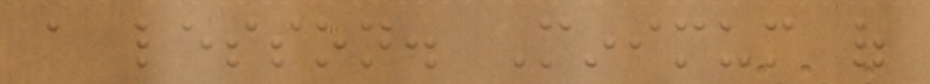a lesson. Minimum of
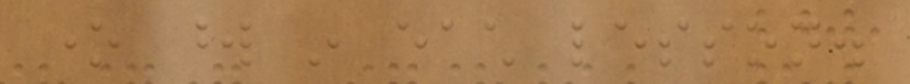one word in each lesson.
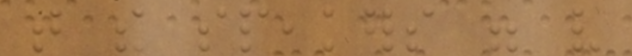that the speakers were very
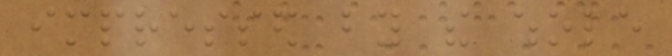impressed by the whole
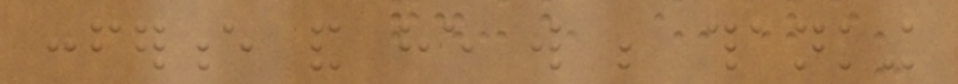conference and he will be thanking
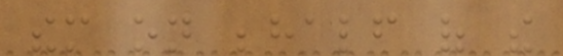them on behalf of the
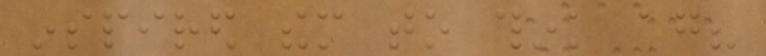inspired them to think again?
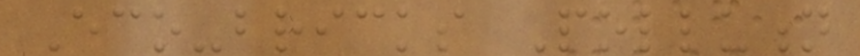Eco-bricks Pollution
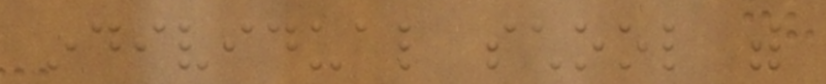individual school with
